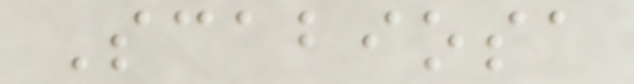Scabiosa
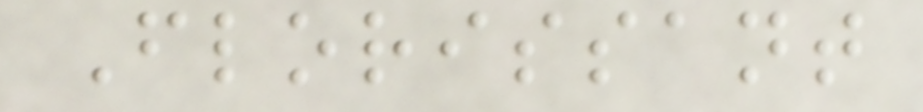Florissant
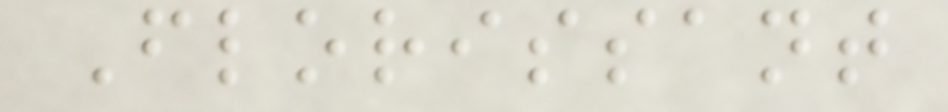Florissant
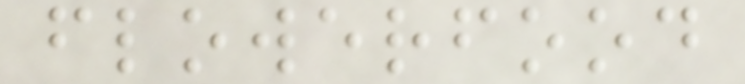flowerfood
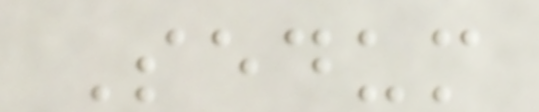Sedum
